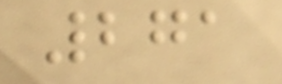271
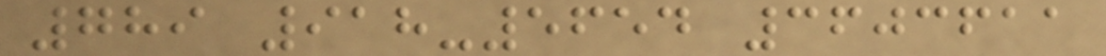789 918-5654 3603611
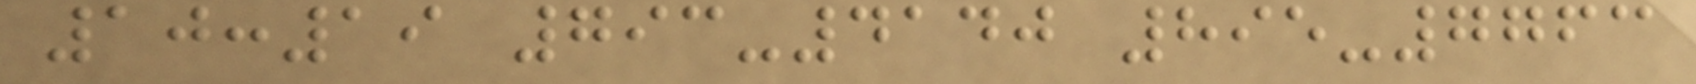10:19 793-4140 895-7763
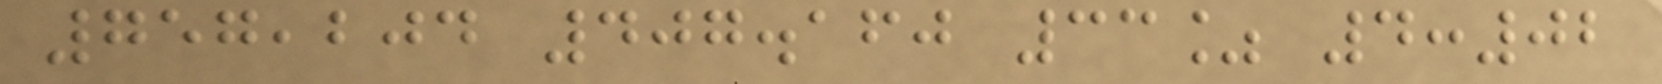757,204 407.160 33% 4:02
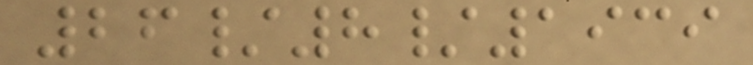26/8/1939
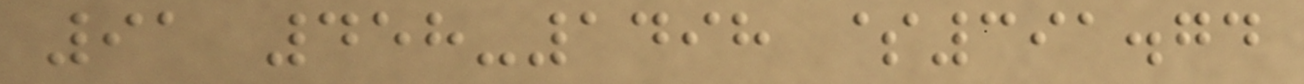91 458-1498 $391.74
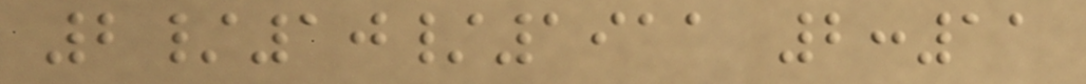2/10/1911 2:11
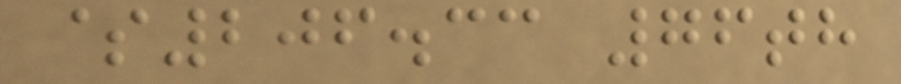$206.33 76th
